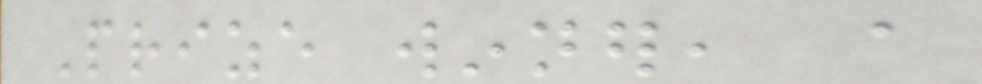Prize winner, a
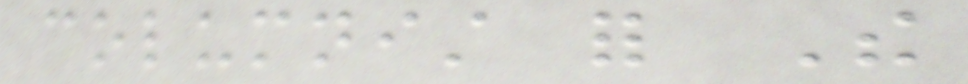columnist for The
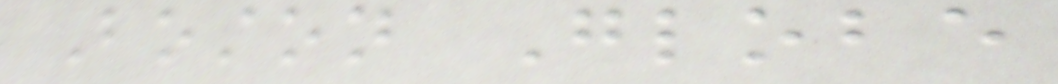Boston Globe
